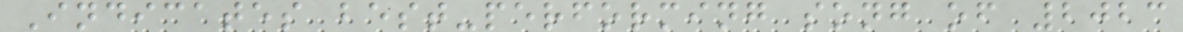Indicates best-performing song of 2023
